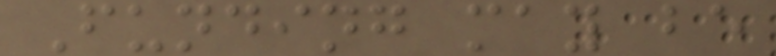Funding may be
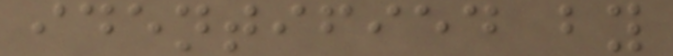identified by
